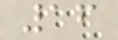16
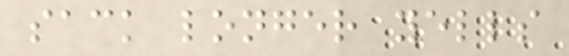sack longer yells
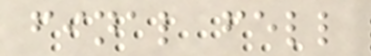final fell
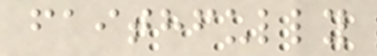faithfully
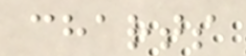charts
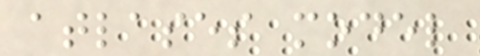atlases model
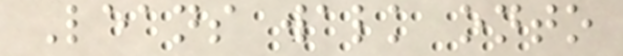Leans walk onto
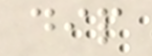dip
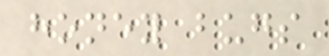honey bugs
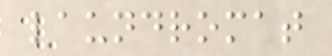laundromat
